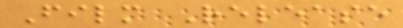Film Release
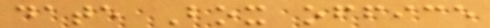date Box office
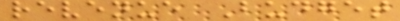revenue Budget
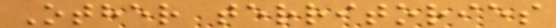Other territories
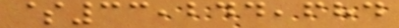$33,244,684
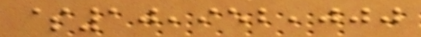$10,952,000
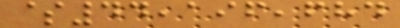$44,196,684
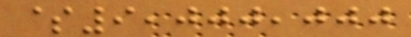$9,000,000
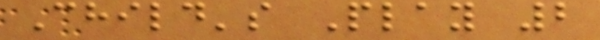Child's Play 2
